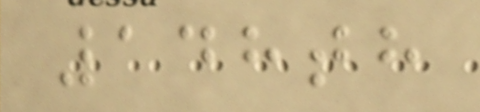148th
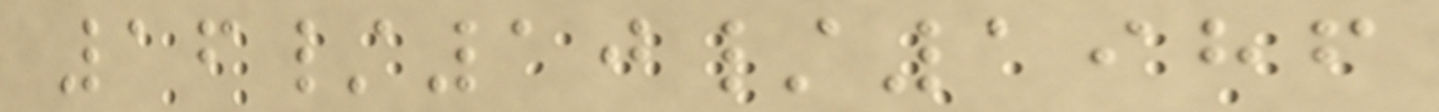16/10/1986
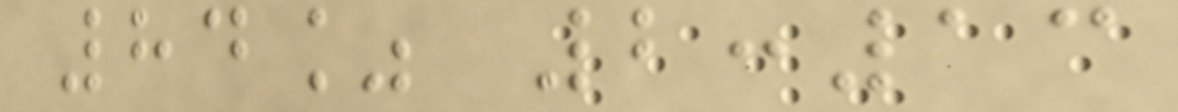84% 2:13
